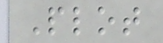Plot
